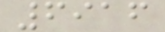6916
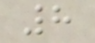8
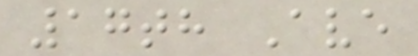17th Ave
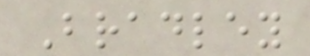Bradley
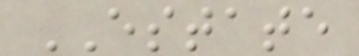ESTATE
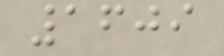1609
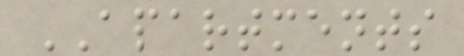APARTMENTS
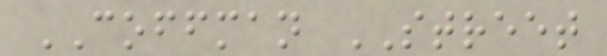COFFMAN STREET
